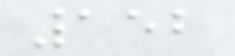152
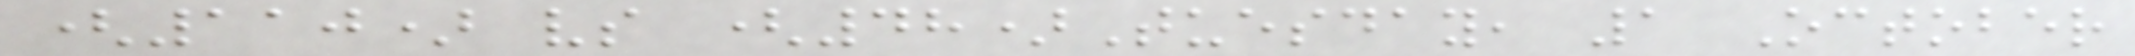(110) vs (48)Tuesday, 1 October
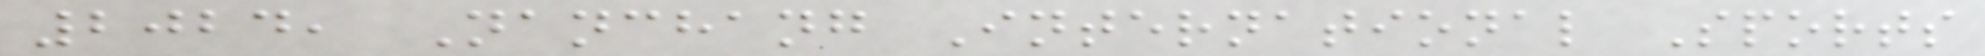2024, Nanchang International Sports
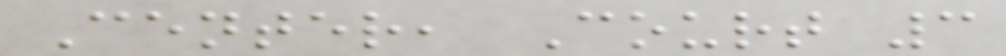Center, Court 3
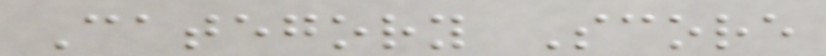Category Score
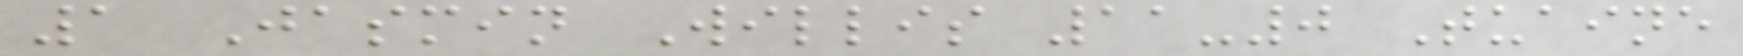1 Jasmin Willis 11-0 Tuaine
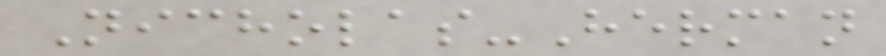Nicholas-Herman
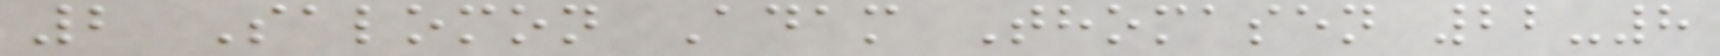2 Salomon Adam Thomasen 22-8
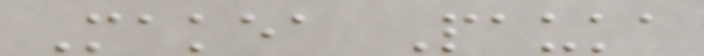Makea Pauka
